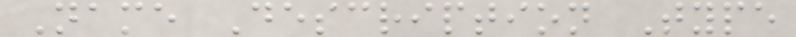Name Description Type
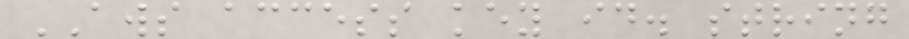AWS access key id. string
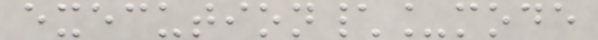execution\_mode
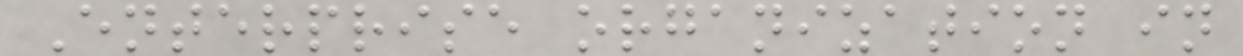Enterprise organization in
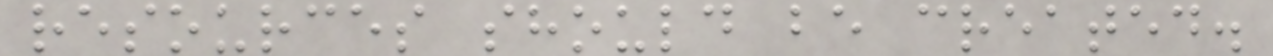resources should be created.
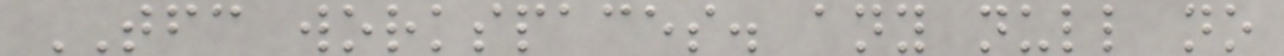TFC workspaces. any null no
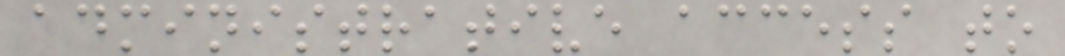administrative access to
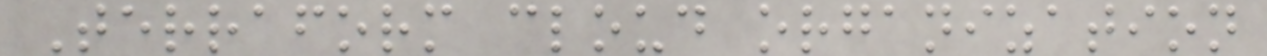Terraform cloud organization
